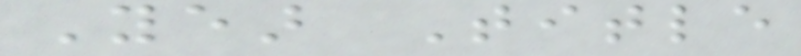Year Title
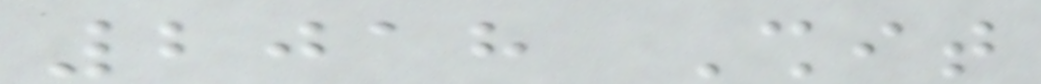2018 Shit
